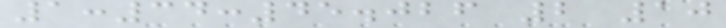1:34:45.026 2 10
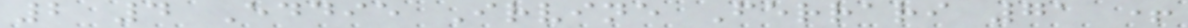2 4 Eddie Irvine Ferrari 71 +
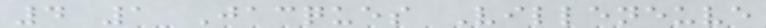4 1 Jacques Villeneuve
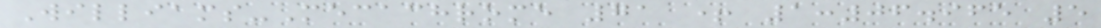Williams-Mecachrome 71 + 1:06.965 5
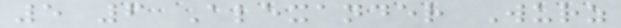5 6 Alexander Wurz
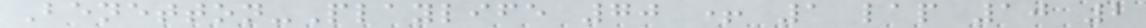Benetton-Playlife 70 + 1 lap 10 2
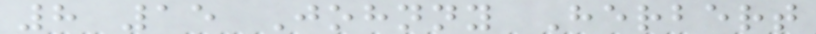8 15 Johnny Herbert
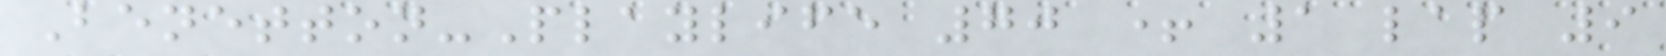Benetton-Playlife 70 + 1 lap 9
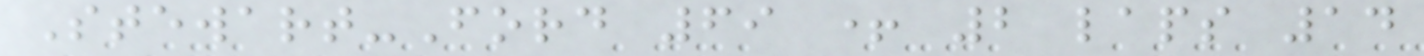Stewart-Ford 69 + 2 laps 14
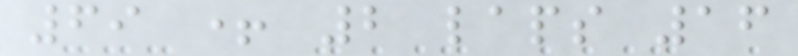69 + 2 laps 16
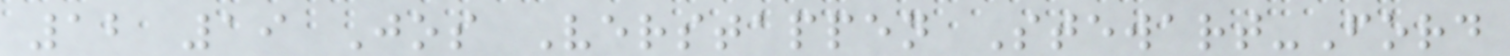12 19 Jos Verstappen Stewart-Ford
